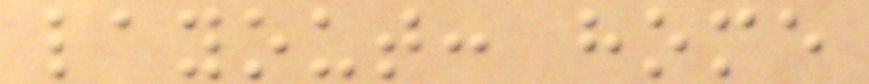layout: home
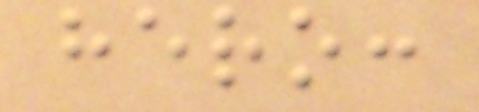hero:
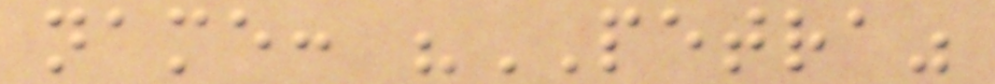name: "PETRA"
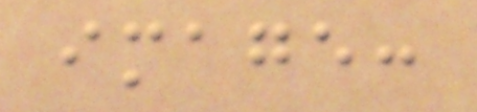image:
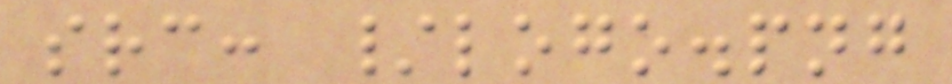src: /logo.png
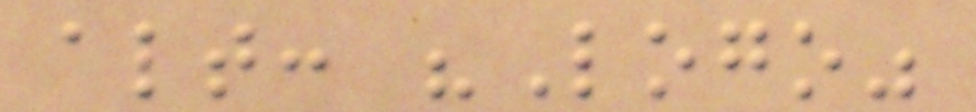alt: "Logo"
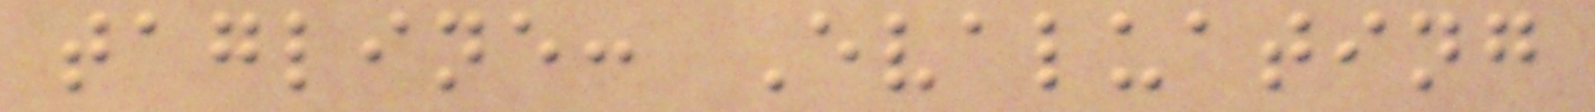tagline: Evaluating
